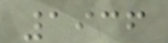1936
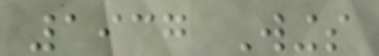1937 Wings
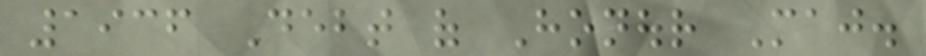1936 Debt of Honour Maj.
